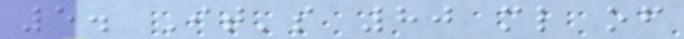5. It's 80 ml of
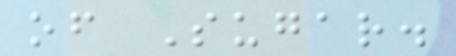of Sugar.
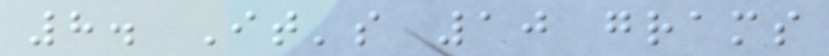8. It's 10 grams
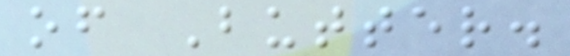of Butter.
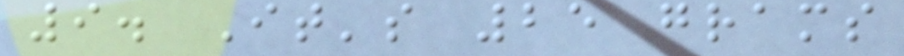9. It's 25 grams
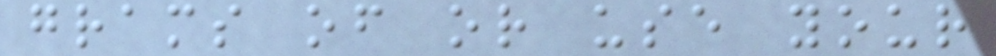grams of or use your
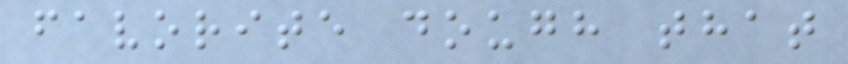favorite dough that
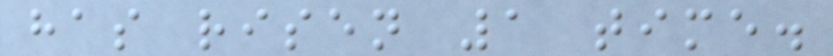has risen 1 time.
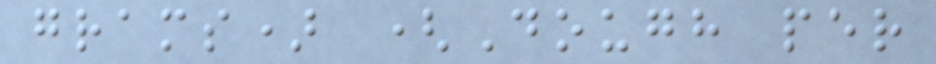grams) (Dough per
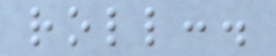roll:.
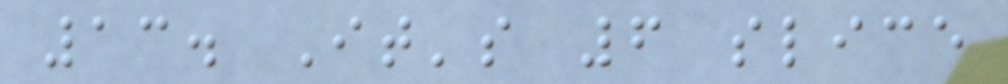13. It's 6 slice
